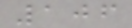106
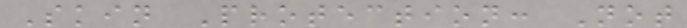Skin Protection: Not
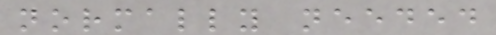normally needed
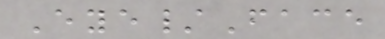Eye/Face
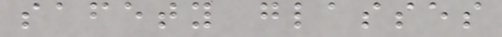safety glasses
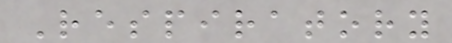Respiratory
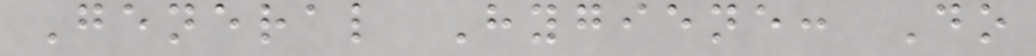General Hygiene: Do
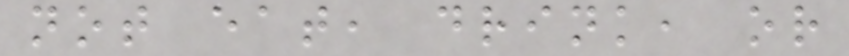not eat, drink, or
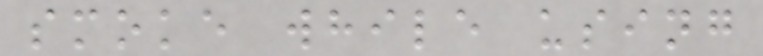smoke while using
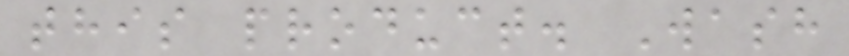this product. Wash
